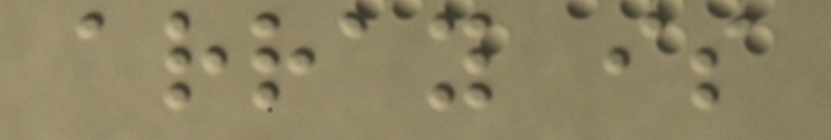array is
